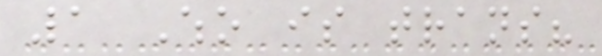1 Who is trans?
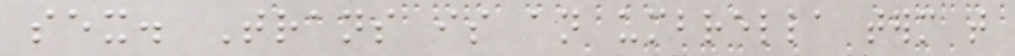sex. Trans is an umbrella term that
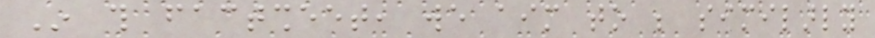In this factsheet, we aim to be similarly
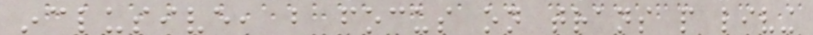inclusive, but focus on trans people living
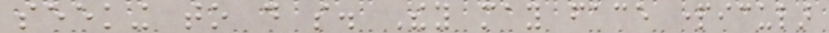seeking to do so. They may face particular
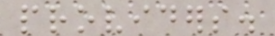providers.
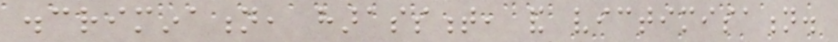discrimination, harassment, and victimisation.
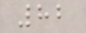82
